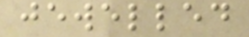jewelled
